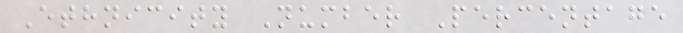Ethnicity Number Percentage
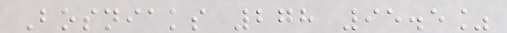Bosniaks 278 95.5%
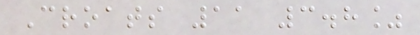Croats 11 3.8%
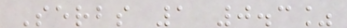Serbs 1 0.3%
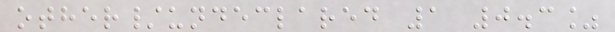other/undeclared 1 0.3%
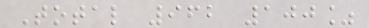Total 962 100%
